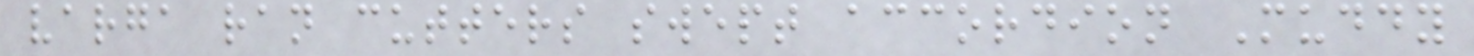varga ran cutters swept accordion Muddy
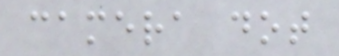camera dot
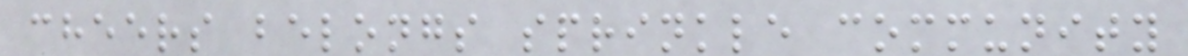cheers belongs sprinkle community
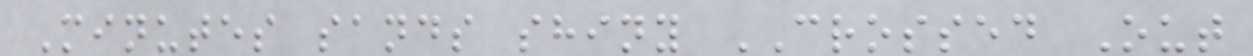Minutes sands shiny CROSSED Out
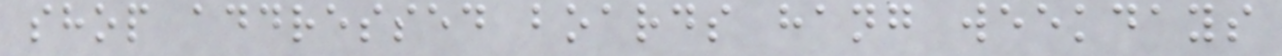shop addressed boards hang weekdays
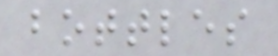bottles
